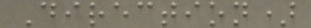Direction)
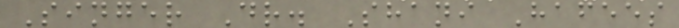Singer Dr. Shani Hafees
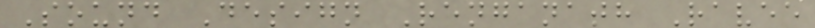Sound Design Renganath Ravee
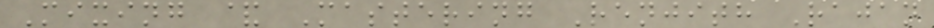Mixing & Mastering Renjith Rajan
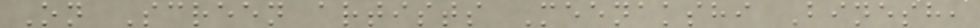On Screen artists Meenakshi Binesh,
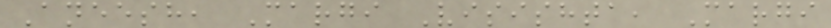Aneesh, Margi Visishta, Margi
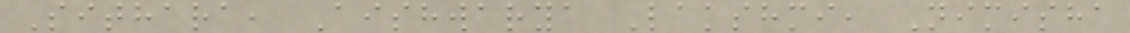Sithara, Aishwarya Lakshmi, Nimisha
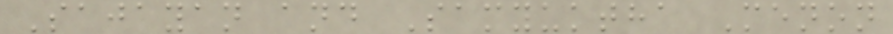Sajayan and Samyuktha Menon
